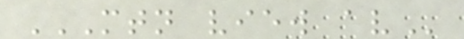MTN VIEW AV
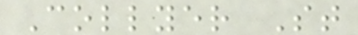Collyer St
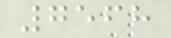7568
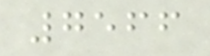7566
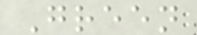Green
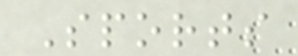Sports
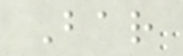Bar
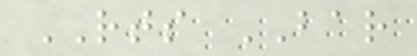RTS BAR
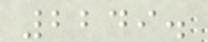2249.
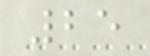25
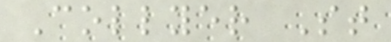Collyer St
